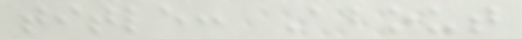title: About
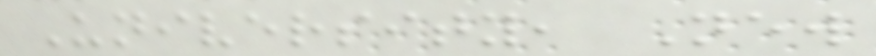University, New
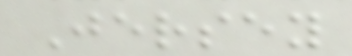Jersey
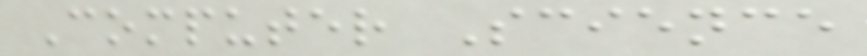Computer Science
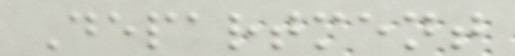Department
